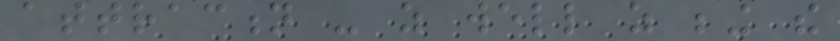attraction - as well as being the
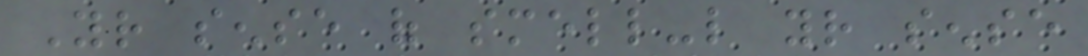Your sense of smell-like your sense
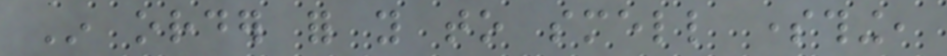In order for you to smell something,
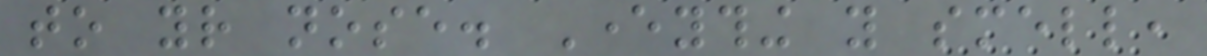to your nose. Everything you smell,
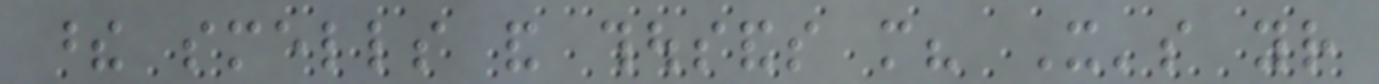these smells and thousands more? It's your
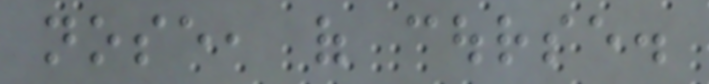nose, of course.
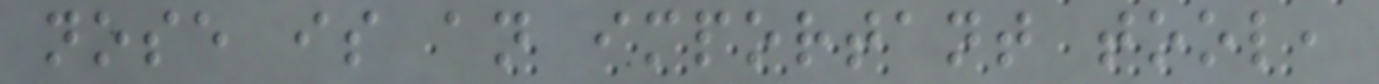nose is an important tool,
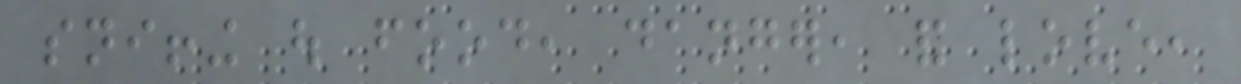sniffing out food, danger, and love,
